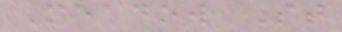Meadow St
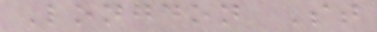Longdon St
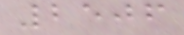2506
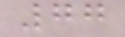77
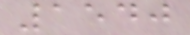1540
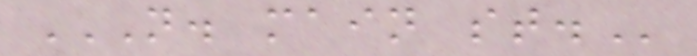N. MAIN ST.
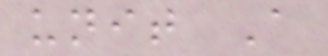unit A
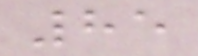85
